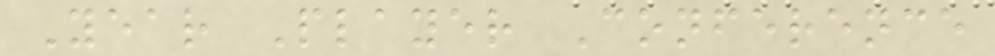Year Player Conference
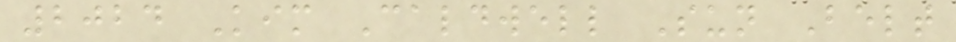2024 Kim Caldwell Sun Belt
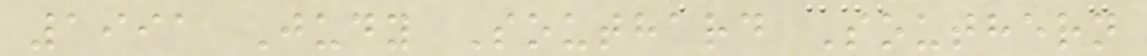1991 Judy Southard Southern
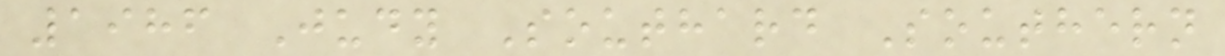1986 Judy Southard Southern
